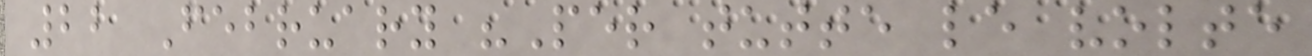22 February "Per tutte le volte
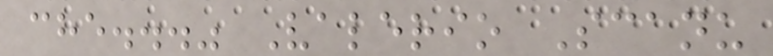che..." Valerio Scanu
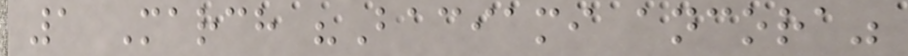1 March "Baciami ancora"
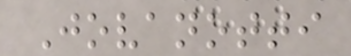Jovanotti
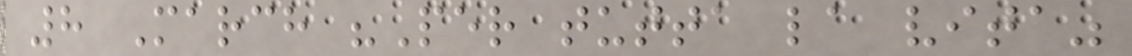8 March "Per tutta la vita"
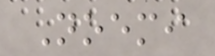Noemi
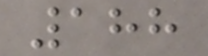188
